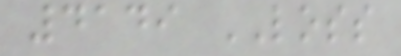4149 LOSS
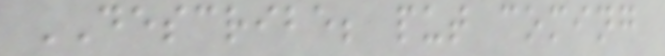DESCRIBE; put coming
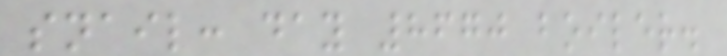snail: day 8670 boiler.
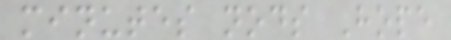minutes nods Hope
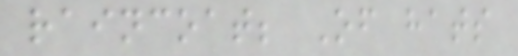raincoat; Of hats
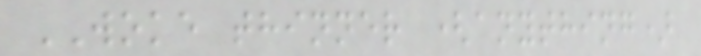WOKE thinner (anything)
